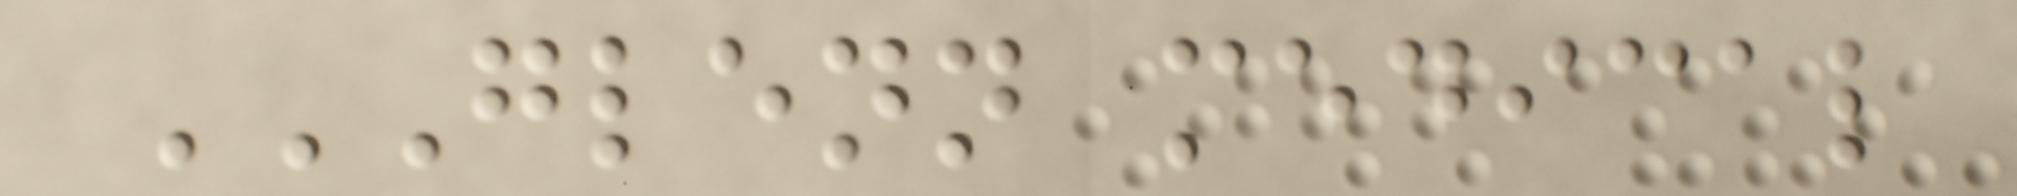GLENN MEDICAL
